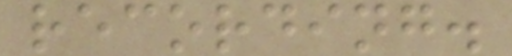recording.
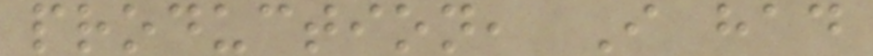production, I had
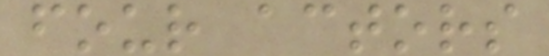four actors
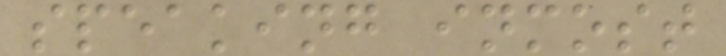speaking inmost
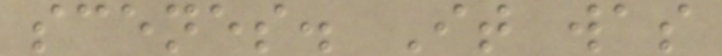scenes. It was
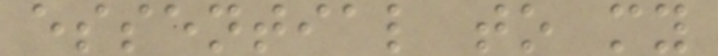essential to my
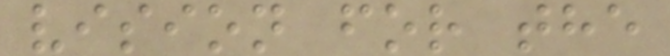vision for the
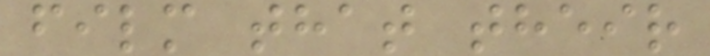film that their
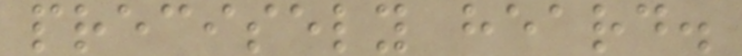precisely heard.
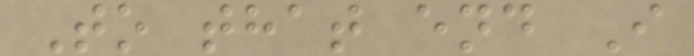To that end I
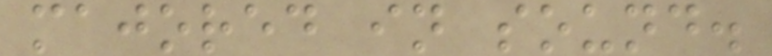majored in sound.
